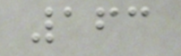163
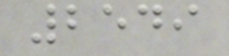2549
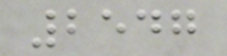2547
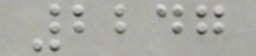2247
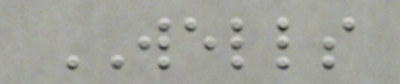WELLS
